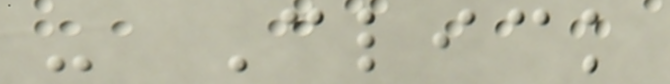- Click
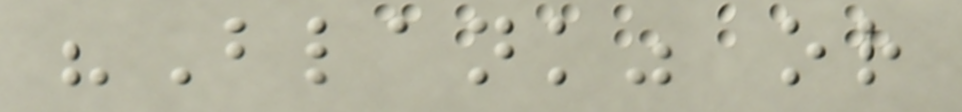"Blank" or
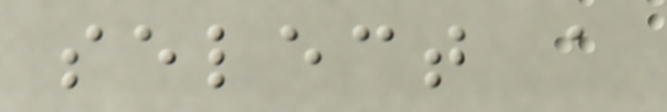select a
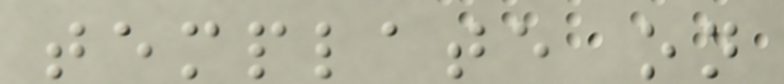template on
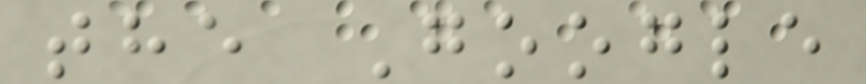the Google
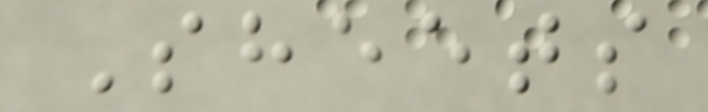Sheets
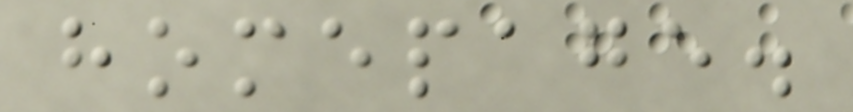homepage.
